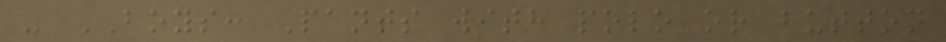- BOYS: Pants with polo or button
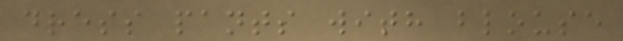dress pants with blouse
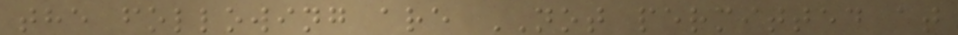the following are NOT permitted at
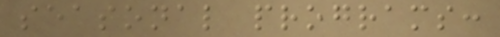seasonal programs:
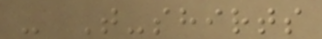- T-shirts
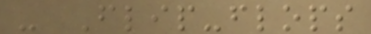- Flip-flops
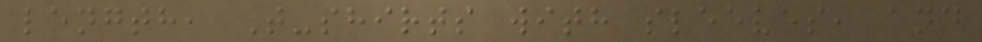length, T-shirts with sleeves, and
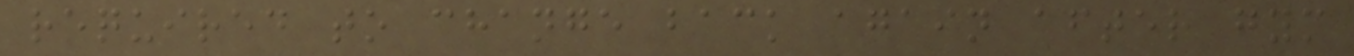required to change back again after gym
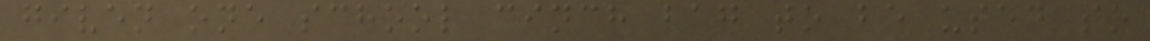given one school cinch bag to be used to
